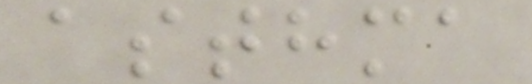asthma
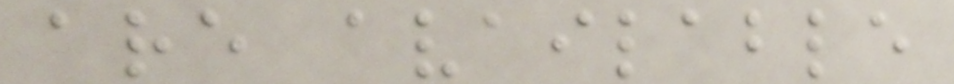are available
